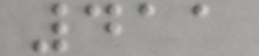411
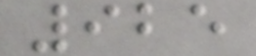925
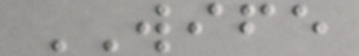WIFE
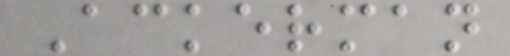Ackerman
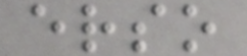erso
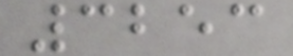3253
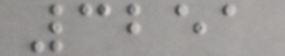3251
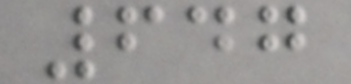647
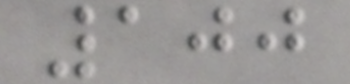100
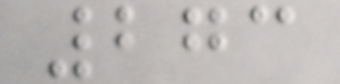273
